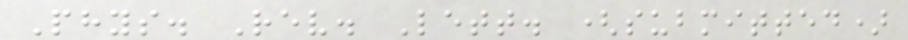Phys. Rev. Lett. (submitted)
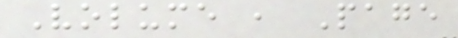Volume , Page
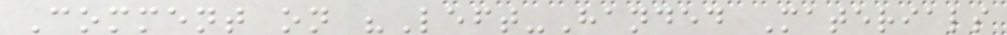Comment on "Left-Handed Materials
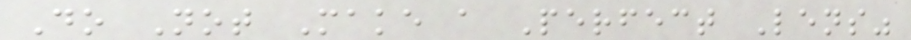Do Not Make a Perfect Lens"
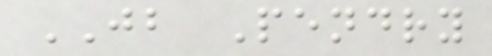JB Pendry
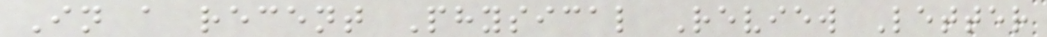In a recent Physical Review Letter
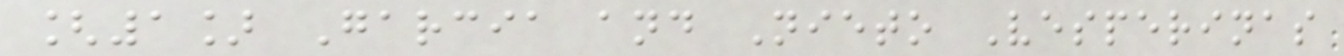[1] Garcia and Nieto Vesperinas
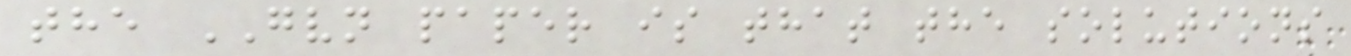the GVN paper is that the solutions
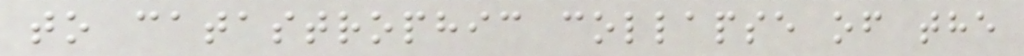to catastrophic collapse of the
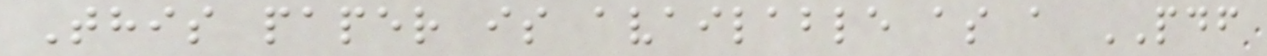This paper is available as a PDF
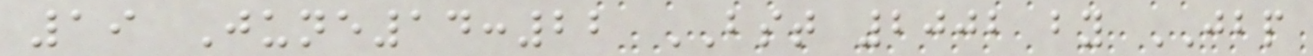19 June14:22 BST 2002 by JBP
